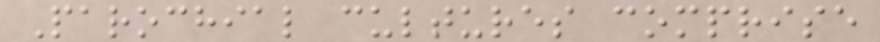Parochial cultures comprise
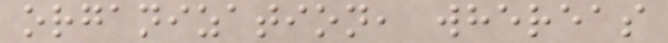organization, whereas
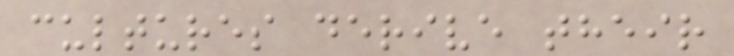cultures derive their
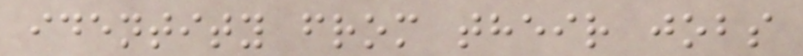identity from their jobs
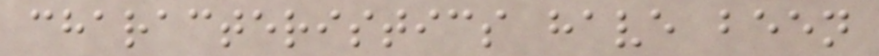characteristics have been
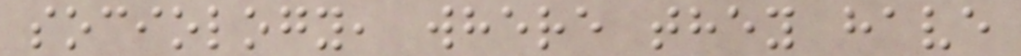sociology, where they have
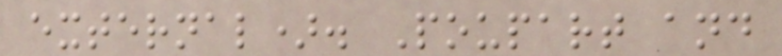external). Poupart and
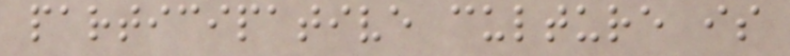participative culture is
